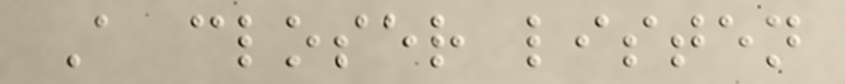A closer listen
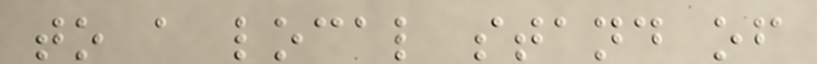to a local stand of
